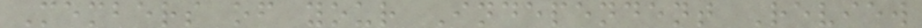Members of your Independent Review
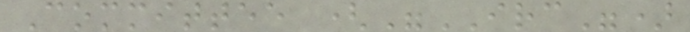Committee ("IRC")
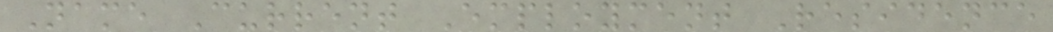Name Current Employment Residence
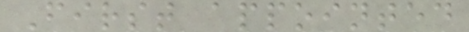First appointed
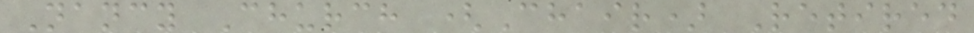Nancy Church (Chair) Retired
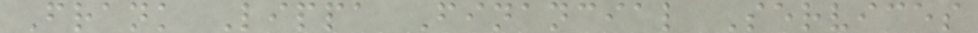Frank Lippa Financial Services
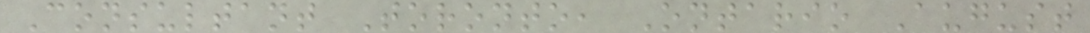Consultant Toronto, Ontario August
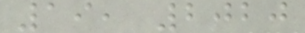19, 2020
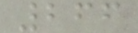266
